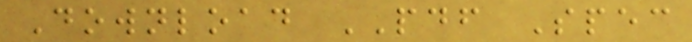Download PDF Spec
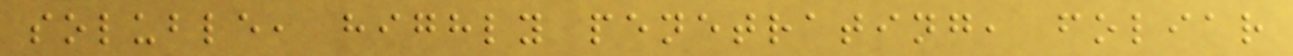soluble, highly penetrating, foliar
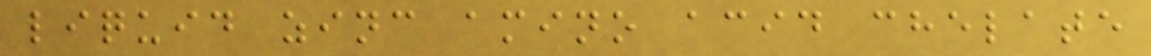liquid zinc amino acid chelate
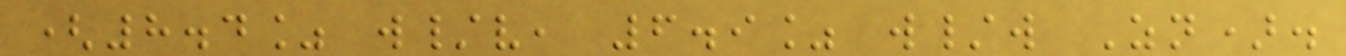(8.4% w/v, 6.9% w/w Zn).
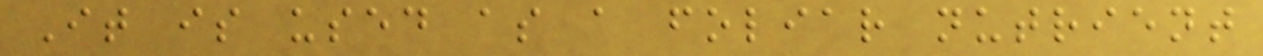It is used as a foliar nutrient
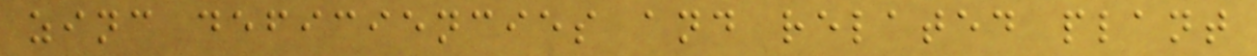zinc deficiencies and related plant
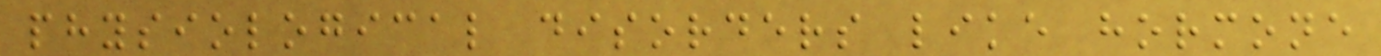physiological disorders like hormone
